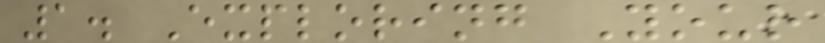1. Exploring Your
